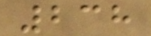238
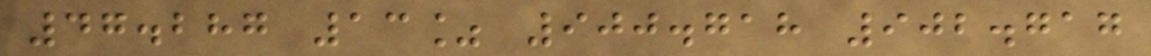47.287 13% 900.718 902.717
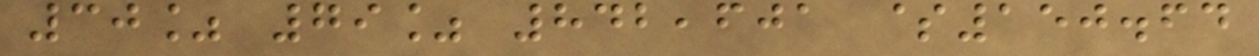30% 79% 842,601 $150.64
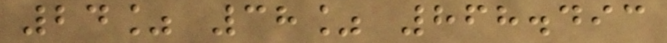24% 38% 868.493
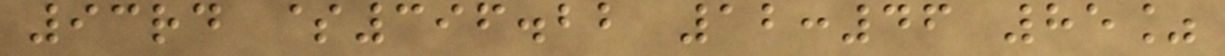93rd $396.22 12:46 85%
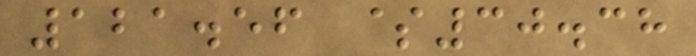121.56 $30.38
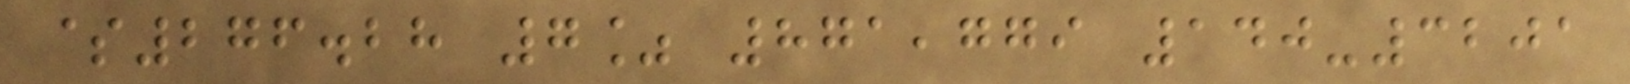$276.28 7% 871,779 140-3201
